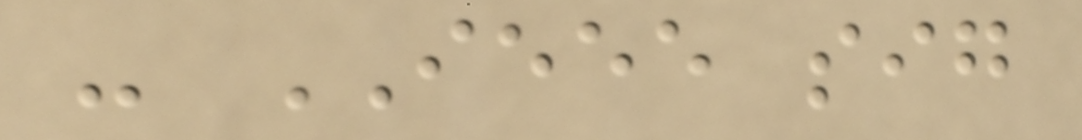- IEEE sig
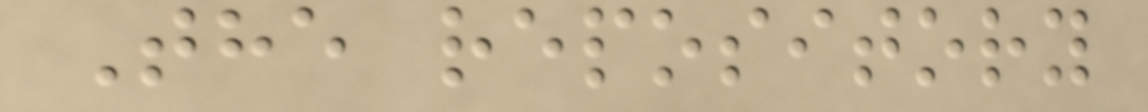The repository
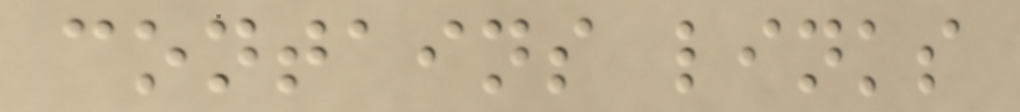contains links
